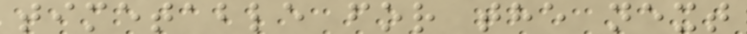timetable for the next
